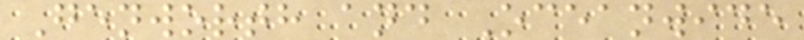Genworth and Oceanwide
